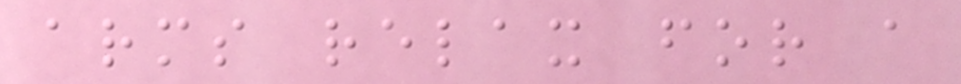arms relax for a
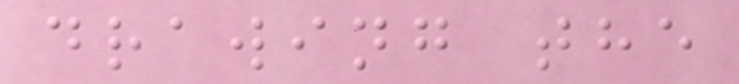drawing the
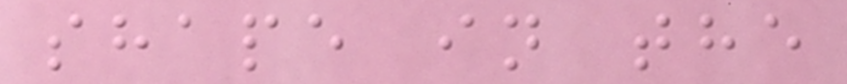shape in the
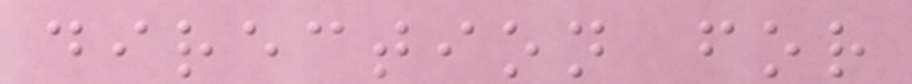direction for
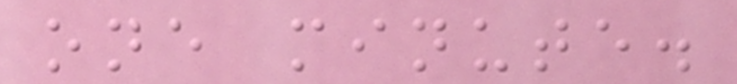one minute.
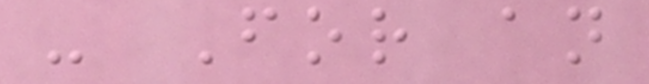- For an
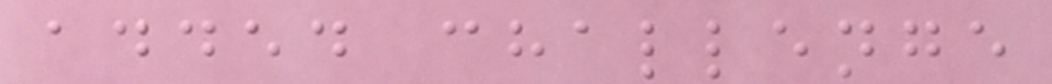added challenge
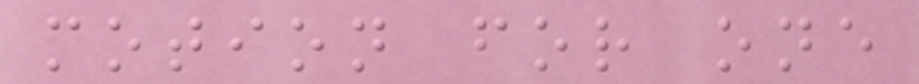motion for one
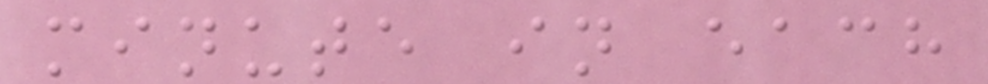minute in each
